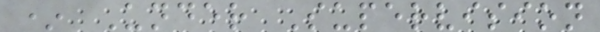* Under Supervision
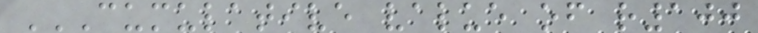CUMULATIVE VALUE OF R100
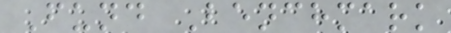Fund Benchmark
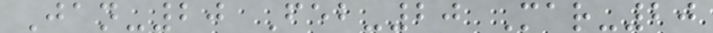Jan-20 Feb-20 Mar-20
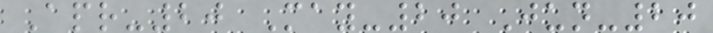Apr-20 May-20 Jun-20
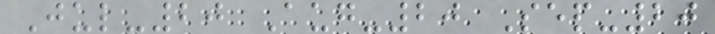Jul-20 Aug-20 Sep-20
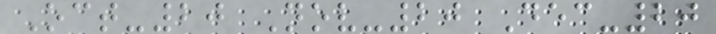Oct-20 Nov-20 Dec-20
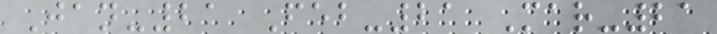Jan-21 Feb-21 Mar-21
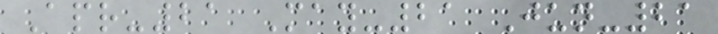Apr-21 May-21 Jun-21
